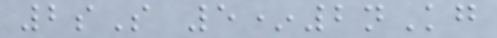2sS 5*2nKg
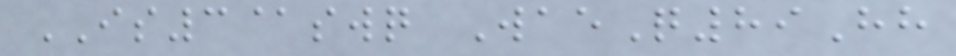IS3@swq WaeQ89Hh
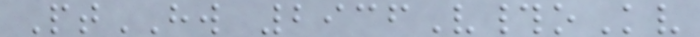PtHW 2936V#oKv
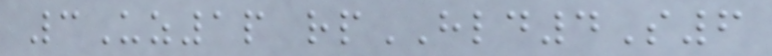3Uz1p rpHLD4S6
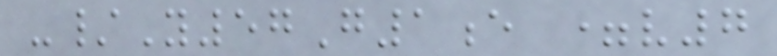-/Y57G1e =v7
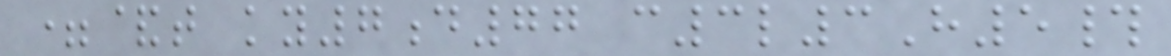=&t ky7d77 c3l3H5#
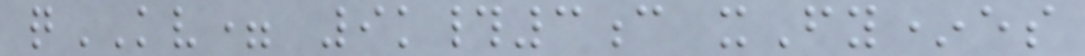qKV= 9k#3c xFy*es
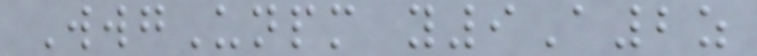WwgUnpm y9A2z
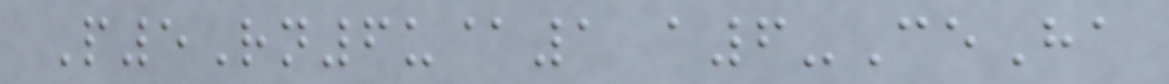P5Rn6u@1 a6-CeHa
